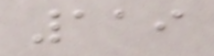119
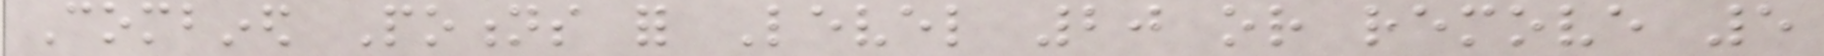Combined Potions for Level 20 or remove 5
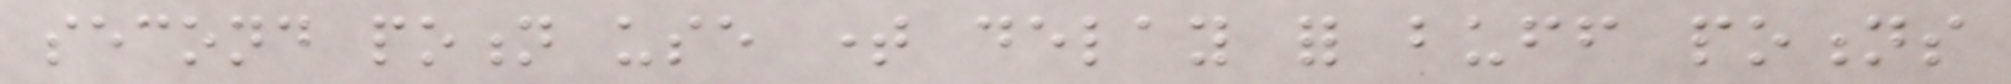second potion use time delay for buff potions
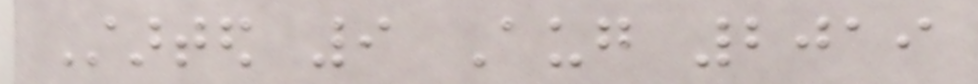Started 9 Aug 2019
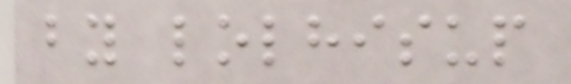by lolhisup
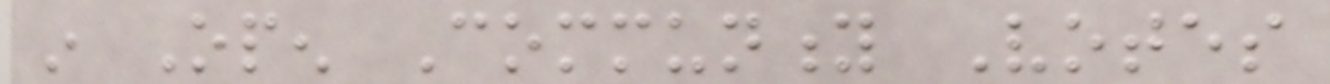in Open Community Votes
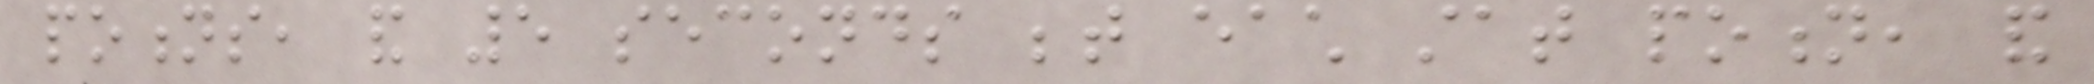potions, and 5 seconds between each stat potion, and
